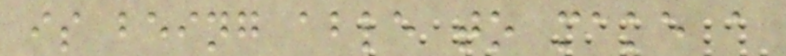is being able to make a
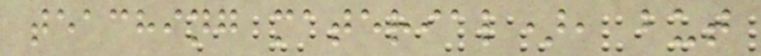teaching material), but
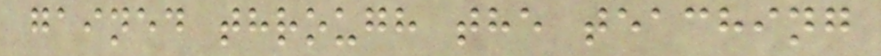gained through the teaching
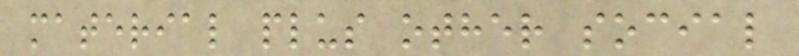material plus other social
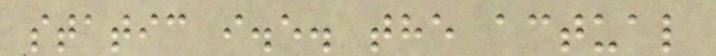static i.e. the actual
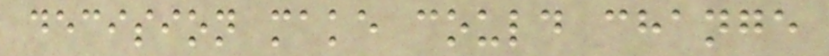decision make could change
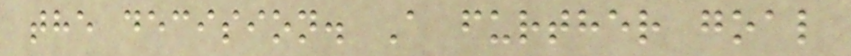the decision. A further goal
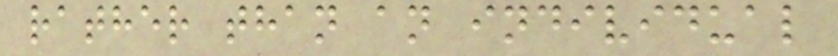rather than an individual
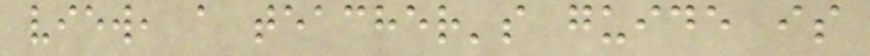view, a teacher's guide is
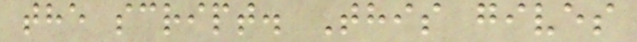the script. This gives
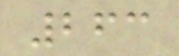263
